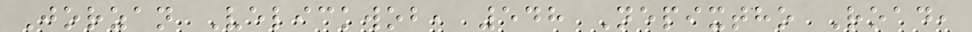Jorzan Velickwob, 548 Nepixtho Road,
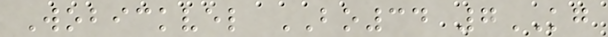Wobickvel BO34 7KG
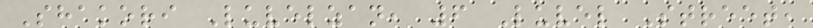Shakori Luvelzan, 6 Luvel Street,
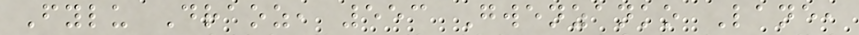Fylu Draoz, 553 Gwenzanko Lane,
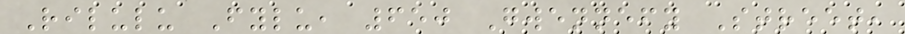Rilulu Fylu, 650 Gwennefy Street,
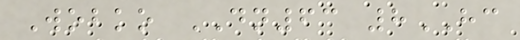Wobko DN63 8HC
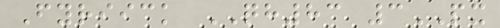Fyriick QH83 3PX
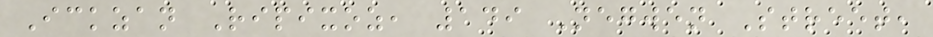Ickzan Ripixoz, 149 Negwen Street,
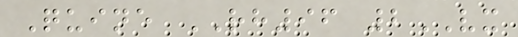Quine RH96 2VX
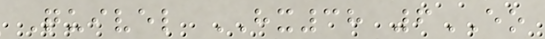Quivel HX38 6EO
